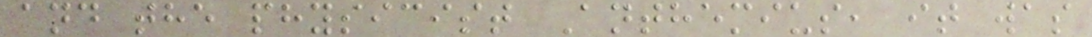and the physicist Anthemius, it was
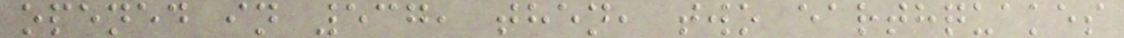opened in 537, then, two earthquakes
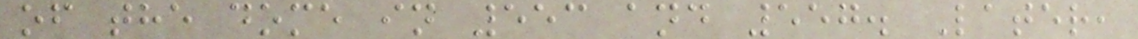of the dome in 553 and 557. Later,
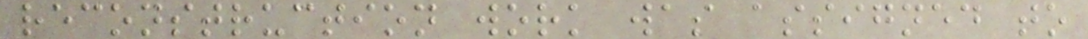reconstruction work was assigned to
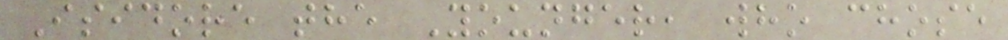Isidore the Younger, who chose
